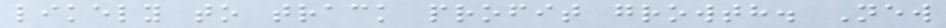likely to track profit growth. New
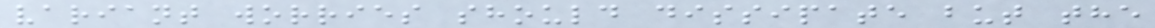variant worries should dissipate but the
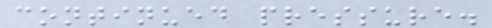continued pressure.
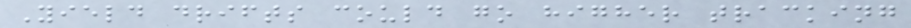Yield drifts could go higher tracking
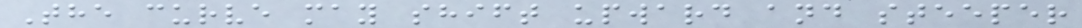The curve may shift upward and steeper
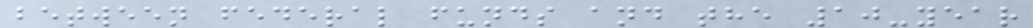between federal funds and the 10-year
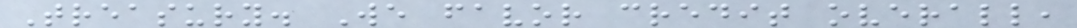Treasury. We favor credit overall,
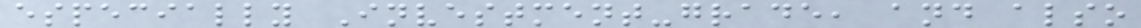especially Investment-grade, and also
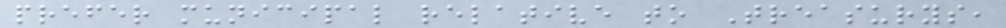prefer municipal relative to Treasurys,
